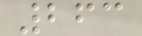263
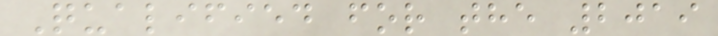Qualified for the 2019
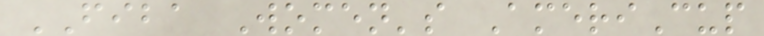FIBA Women's AmeriCup
